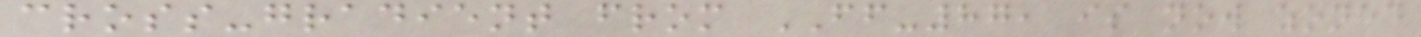cross-gradient from FF-87, is now zoned
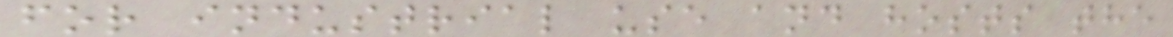for industrial use and hosts the
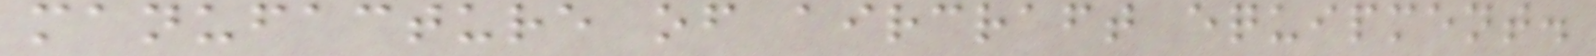manufacture of aircraft equipment.
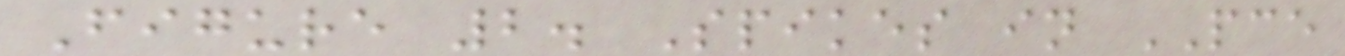Figure 2. Spikes in PCE
